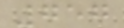757
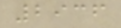2936
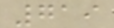719
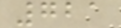721
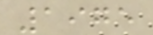1975
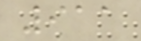911
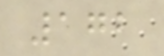172
